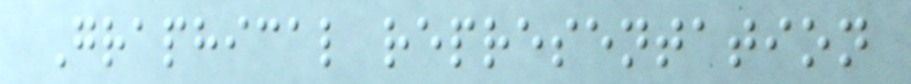Graphical representation
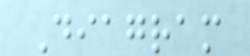Diagram
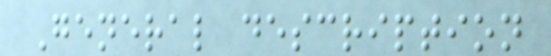General description
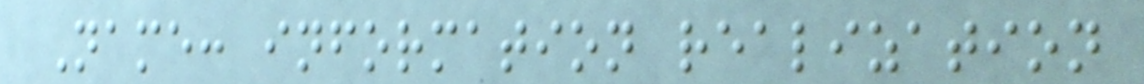Name: information realization
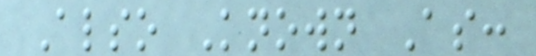Also Known As:
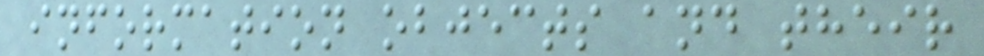information objects and their
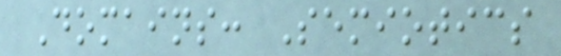Domains: Semiotics
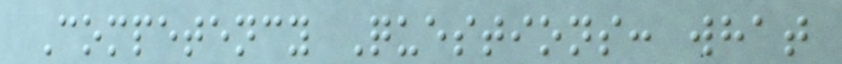Competency Questions: what
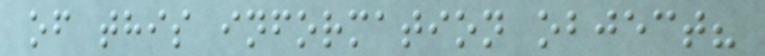of this information object?
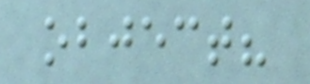object?
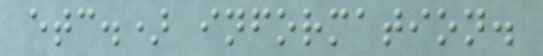etc.) information.
